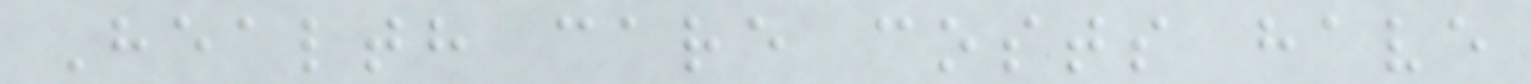Health care costs have
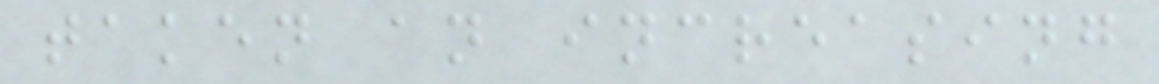taken an increasing
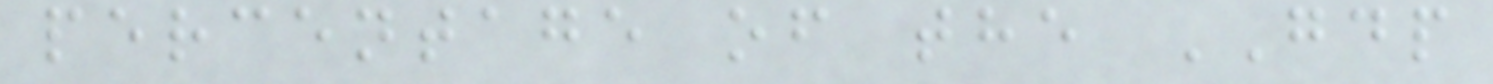percentage of the GDP
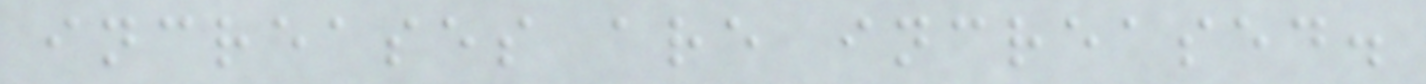increases are increased.
